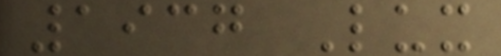1937 Lux
